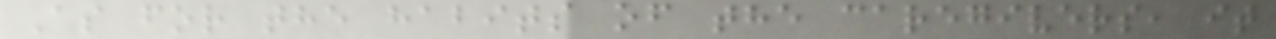As for the habits of the caregivers, it
